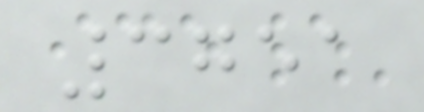3751
